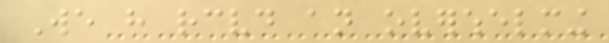We have received an overwhelming
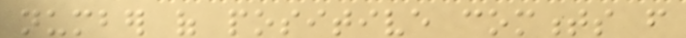number of positive comments from
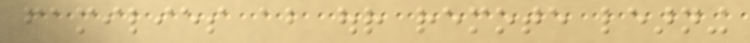families about our remote learning
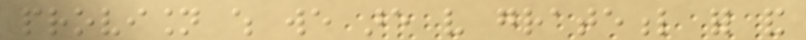provision which we are very grateful for and
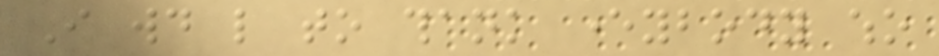I would like to thank everybody who
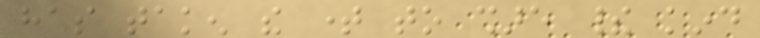has taken the time to share their kind
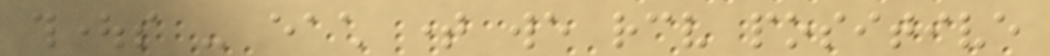thoughts - each time we receive positive
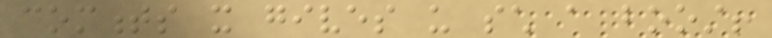comments it gives us such a boost!
